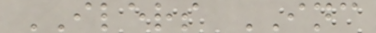ILERS INC
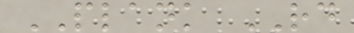PLANK RD
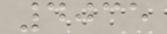4035
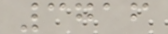3716
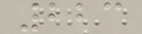223
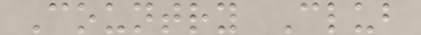Country Club
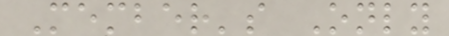Member's Only
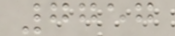7757
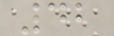42
